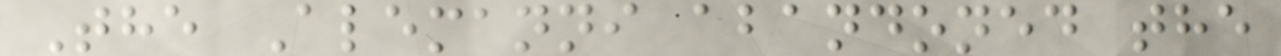The Alemanni abandoned the
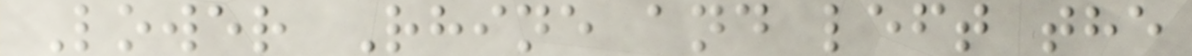Lower Rhine and left the
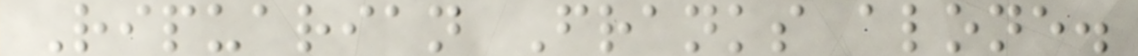Ripuarian Franks alone.
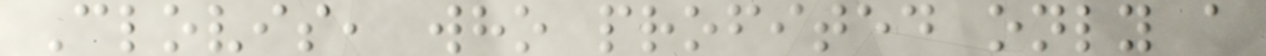Clovis, who profited only a
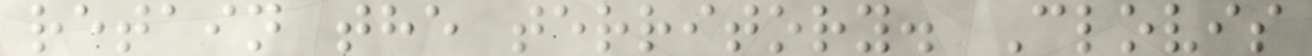retain the territory. Clovis
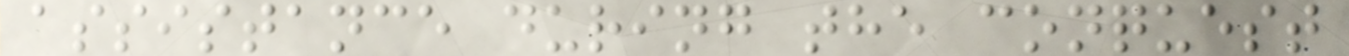assistance during the conquest
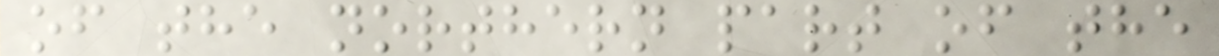of the northern part of the
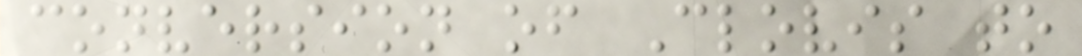conversion of Clovis to
